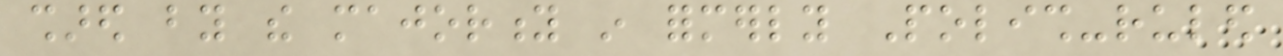shared by the majority in formerly Polish-ruled
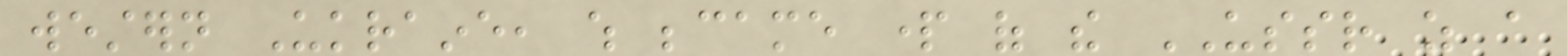western Ukraine, which became part of the USSR as a
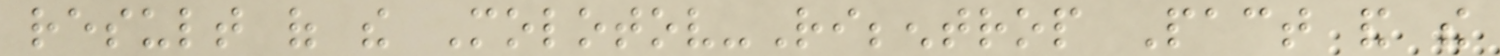result of the Molotov-Ribbentrop Pact and the
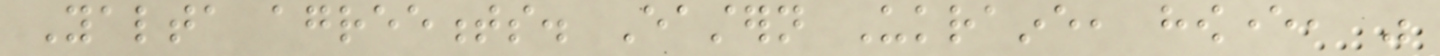Yalta agreements. Eastern Ukraine, however, was
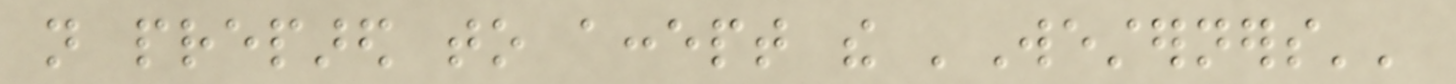not prepared to accept the 'Westerners''
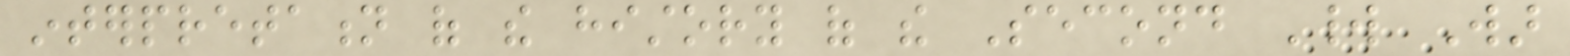interpretation of the history of the Second World War
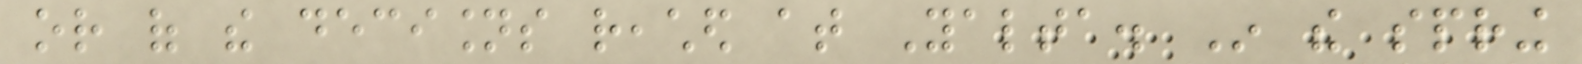or of the decisions reached at Yalta. In the spring
